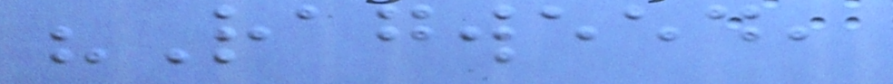"Ragweed,
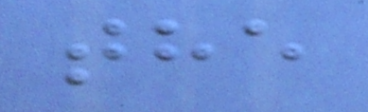the
